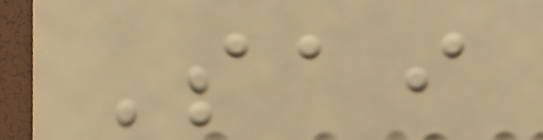Sai
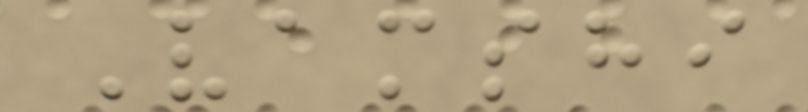Vamshi
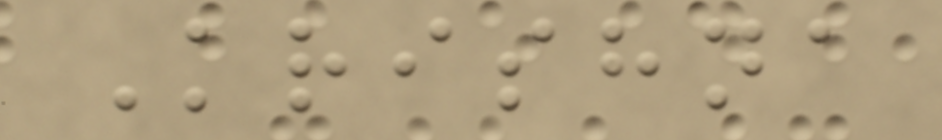Krishna
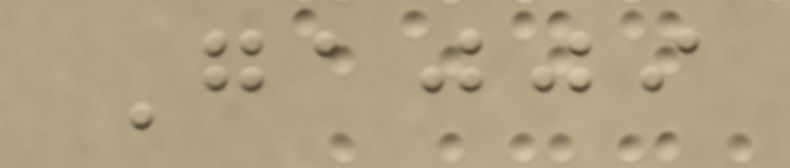Gajji
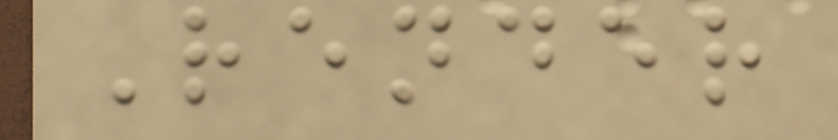Render
